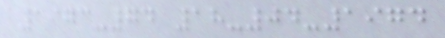1973-74 18-04-1974
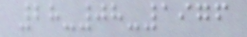28-08-1976
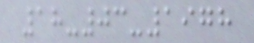18-03-1978
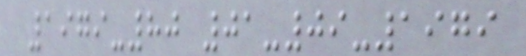1979-80 01-09-1979
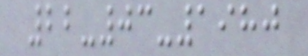22-03-1980
